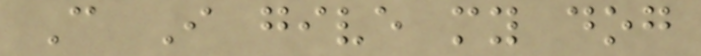Can I give my dog
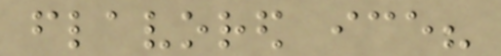flavored ice?
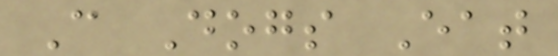Can Dogs Eat
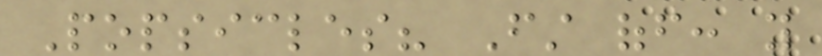Popsicles? First off: you
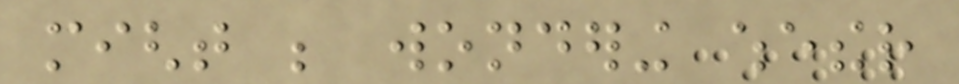might be wondering whether
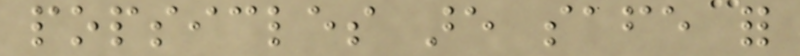popsicles are safe for
